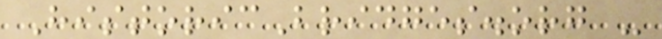HistoricBridges.org -
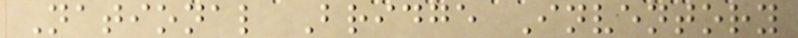National Bridge Inventory
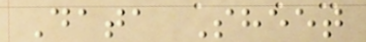Data Sheet
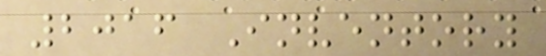2016 Inventory
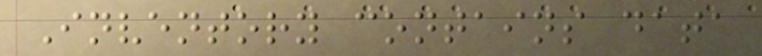Inventory contains data
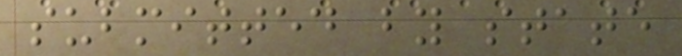submitted by state
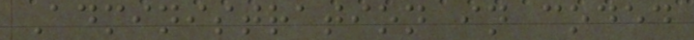Administration in coded
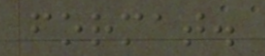format.
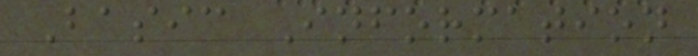Basic Information
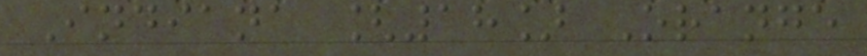Indiana [18] Orange
